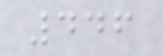446
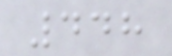448
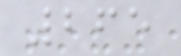265
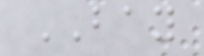BAY
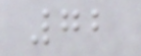72
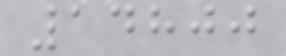14800
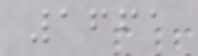1661
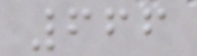666
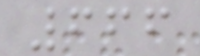666
